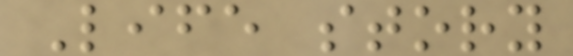Life story
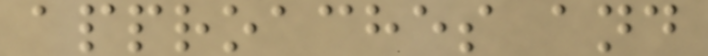approaches and
